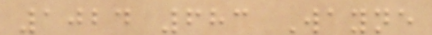1024 683 Wayne
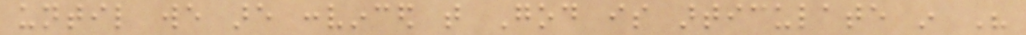until we are convinced that God is articulate in His
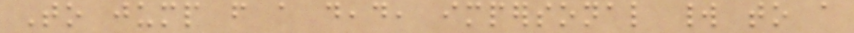To jump from a dead, impersonal world to a
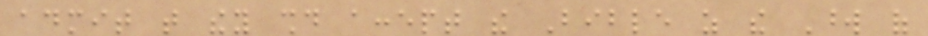admit that they should accept the Bible as the Word of
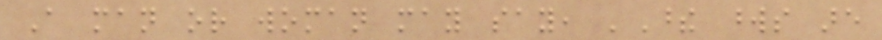A man or woman may say, 'These words are
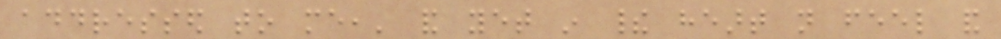addressed to me,' and yet in their heart not feel and
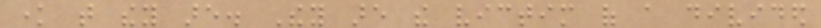know that they are. They are the victim of a divided
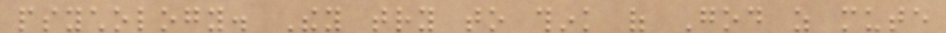psychology. They try to think of God as mute
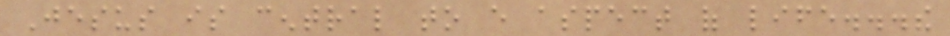Jesus is central to every aspect of life...the
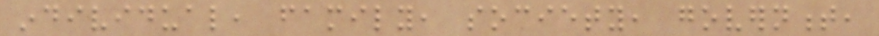individual, family, society, government,
